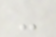-
